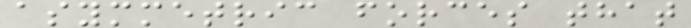asymmetric forces that
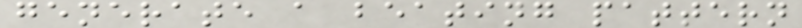generate a beating pattern
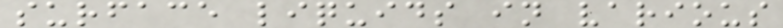surface liquids in various
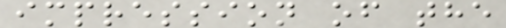impression of the
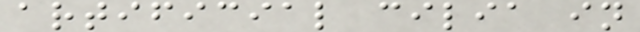artificial cilia in
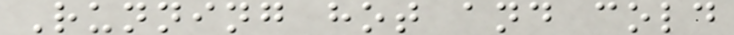Running hot and cold
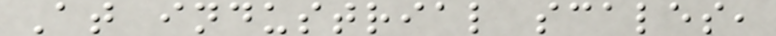At industrial scales,
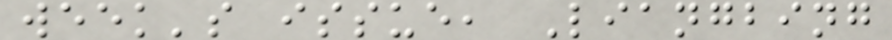week's issue, Liangbing
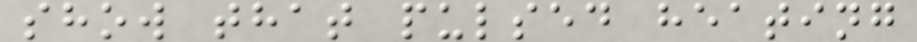show that pulsed heating
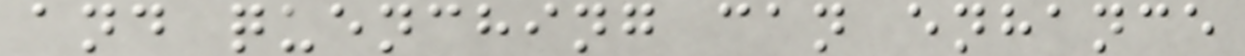and quenching can enhance
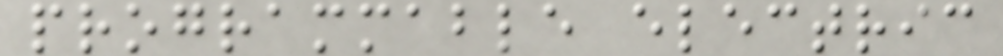programmable electric
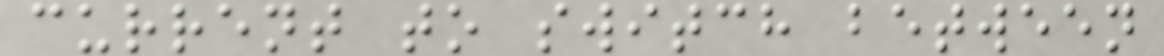current to switch between
